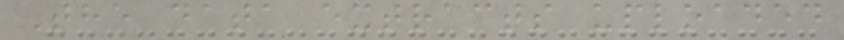The data extracts uploaded
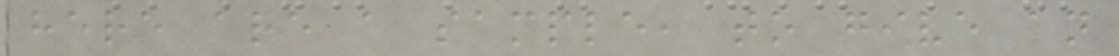here are a sample, to give an
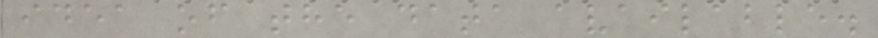idea of the data available.
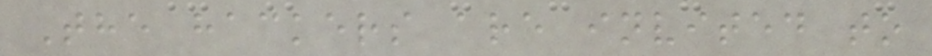The hackers are invited to
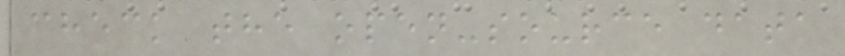check the open-source data
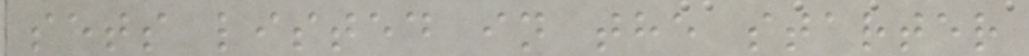sets listed in the starter
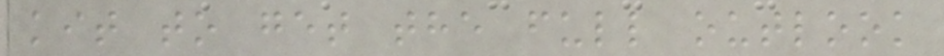kit to get the full outlook
